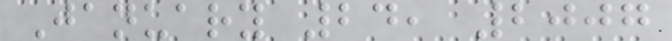January 24, 2007
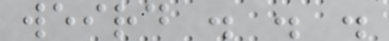weird . . .
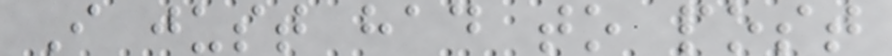I just had to post
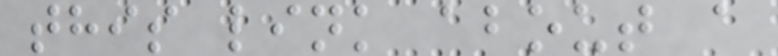this link about a
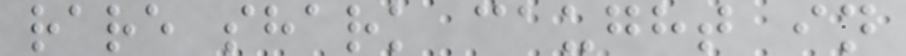rare shark caught in
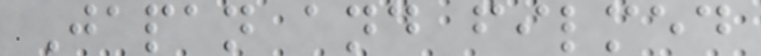Japan and filmed
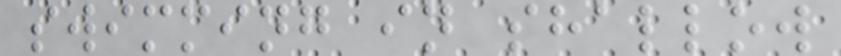swimming in shallow
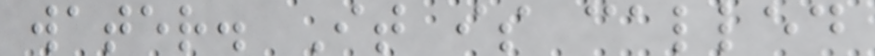water. It is called
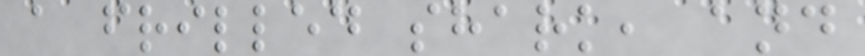a frilled shark, and
